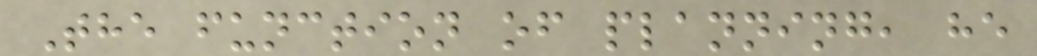The function of planning, he
